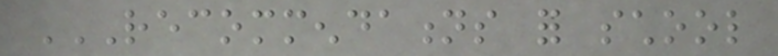RECOMMENDATIONS FOR SCHOOL
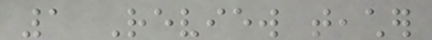1 Review teacher
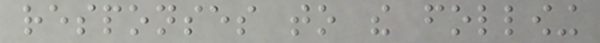responses to the following
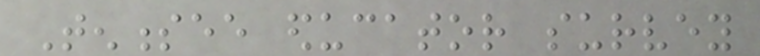Tennessee educator survey
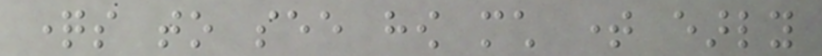questions to see how much time early
